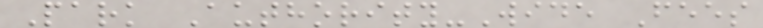Park Authority-Wide Fees
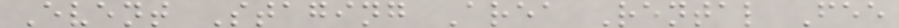Event Staging Area Rental Fee
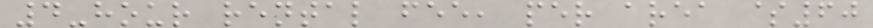4-hour rental fee, per area $60
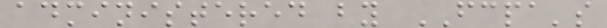administered by FCPA's
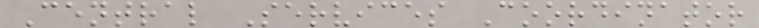Central Services Coordinator
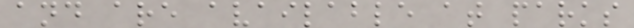and are available at parks
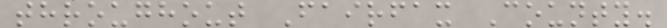throughout Fairfax County.
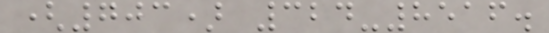(703) 324-8516.
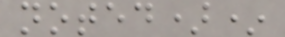noted)*
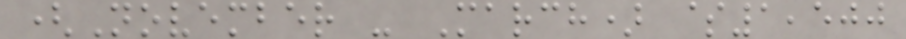(November - March) $1,500
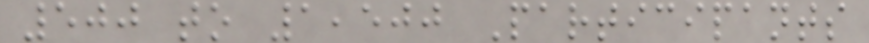500 to 1,500 Participants
